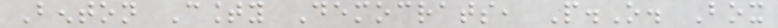Benton County Democrats, P.O. Box
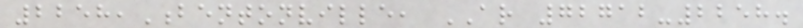2258,Bentonville, AR 72712-2258.
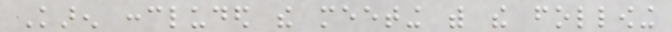Karen concluded the meeting with the following
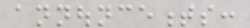announcements:
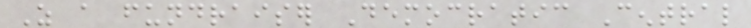As a fundraiser Democratic Central
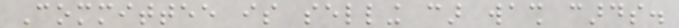Committee is selling car wash cards.
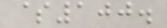$100.
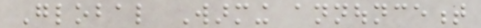Global Warming announcement
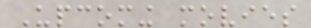Upcoming movies
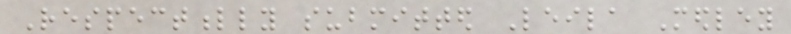Respectfully submitted Leila Medley
